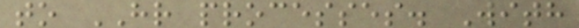to HR processes. With
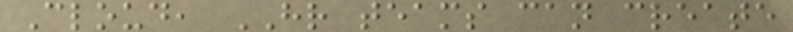Cloud, HR teams can create
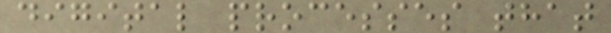digital processes that
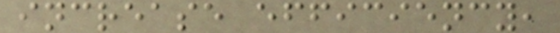increase efficiency,
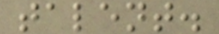talent.
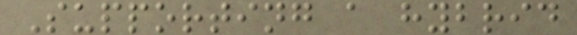Supporting a hybrid
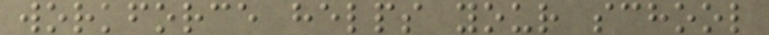workforce helps your school
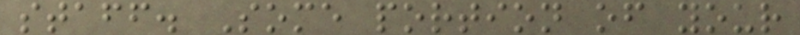staff. Some portion of your
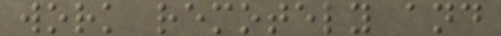work remotely and
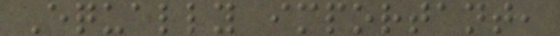Equally important,
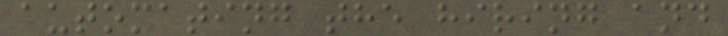automating the hiring and
